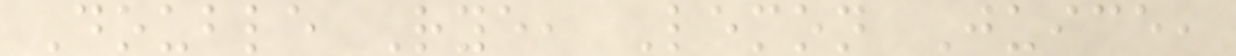Double Rye, Lemon Juice,
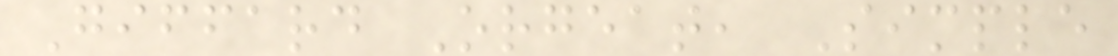Giffard Orgeat, Simple
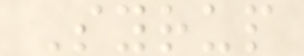Syrup
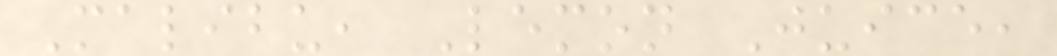Malibu, Lemon Juice,
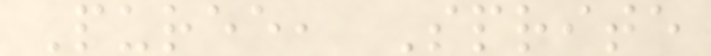Puree, Sprite
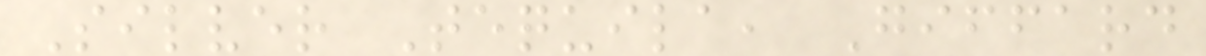Silver Tequila, Giffard
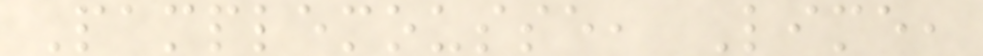Pamplemousse, Lime,
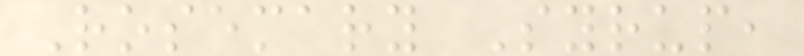Rosemary Syrup,
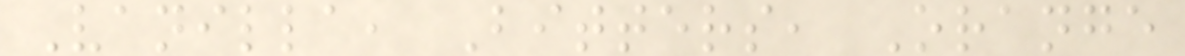Vanilla, Bitters, Orange
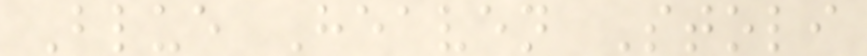Blue Heaven Stoli
